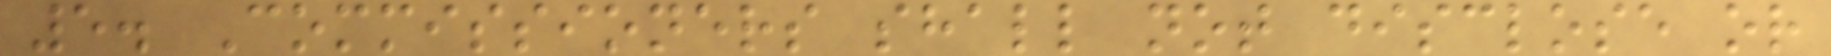5. Commissioners shall not disclose or
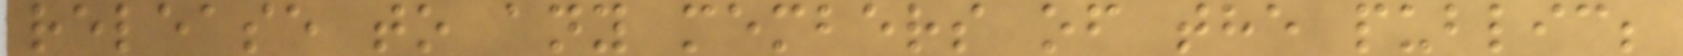release to any members of the public;
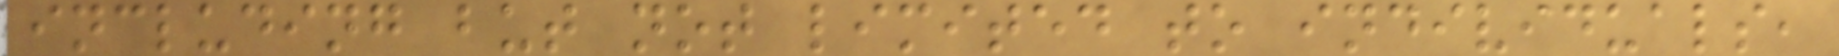including but not limited to individuals,
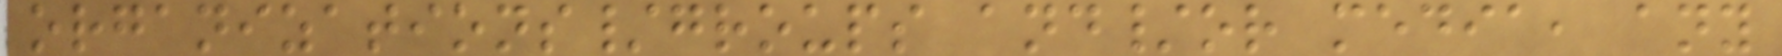organizations/groups and/or media, any
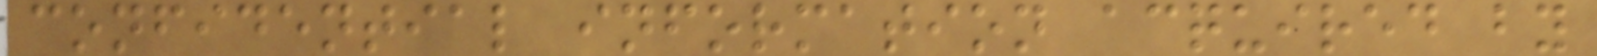confidential information acquired by
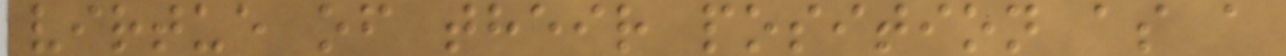virtue of their position as a
